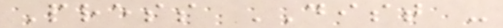Press DIST -
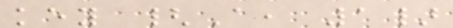key {A, 1}
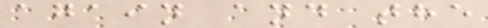again and the
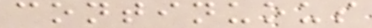continuous
